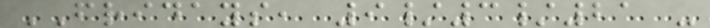FRIDAYS, 9/3/21 -
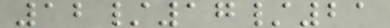12/17/21
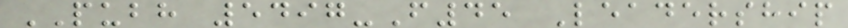PUBH 5497-F45 Leadership
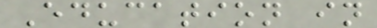Education in
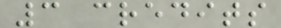3 credits
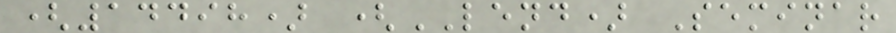(14498) (LEND) Seminar
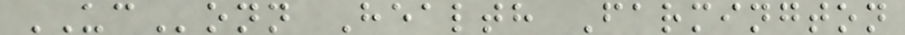UConn Health Farmington
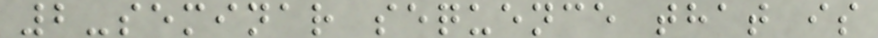2-seminar sequence that is
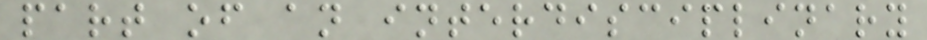part of an interdisciplinary
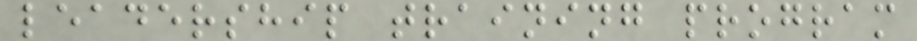leadership training program
